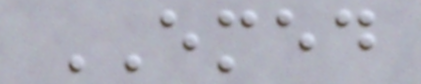EMED
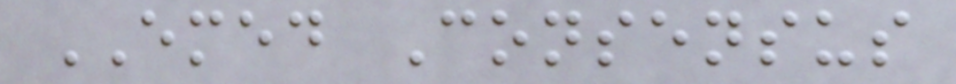EMED Consensus
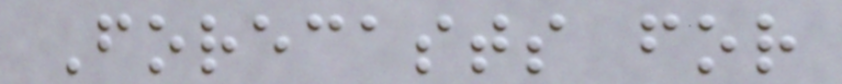Forecasts for
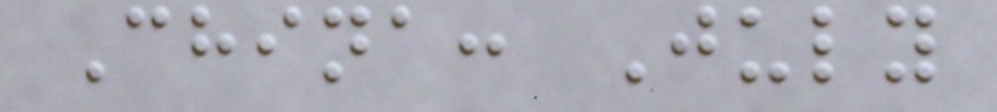China: July
